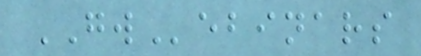GWebinars
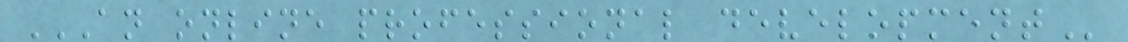AN ONLINE PROFESSIONAL DEVELOPMENT
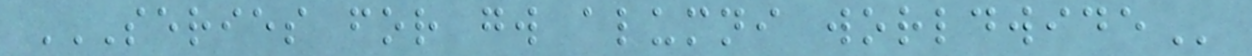SERIES FOR GW ALUMNI WORLDWIDE
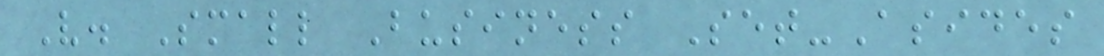V. Small Business Set-Asides
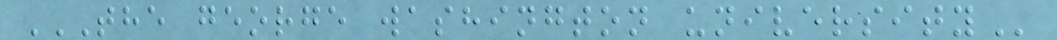THE GEORGE WASHINGTON UNIVERSITY
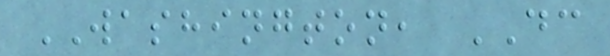WASHINGTON, DC
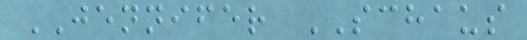JENNIFER SCHAUS
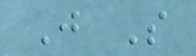J S
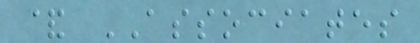& ASSOCIATES
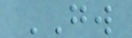GW
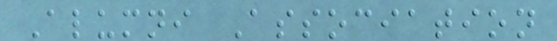Alumni Association
